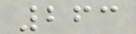263
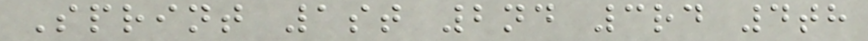Sprint 1st 2nd 3rd 4th
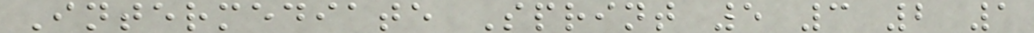Intermediate Sprint 5 3 2 1
